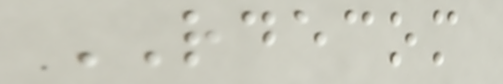RDECOM
